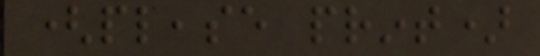(please print)
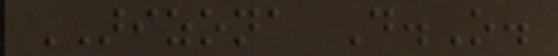ARIZONA D.O.
